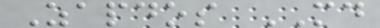Zapdos MD
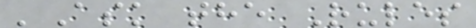'Ask the Rules
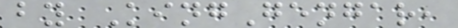by KingGengar,
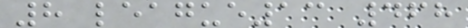8 league13 468
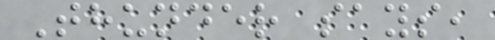Thunder says,
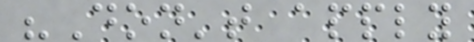"Don't apply
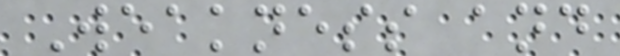Weakness and
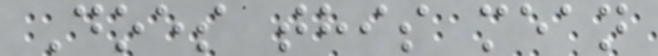Does this mean
